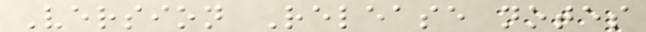Version Release notes
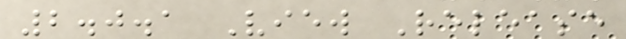2.0.1 View Release
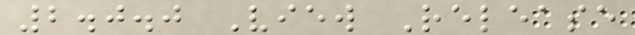2.0.0 View Release
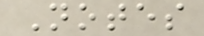Notes
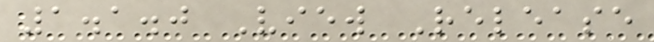1.1.0 View Release
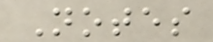Notes
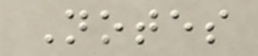Notes
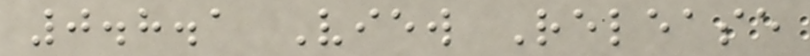0.8.1 View Release
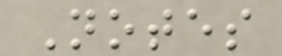Notes
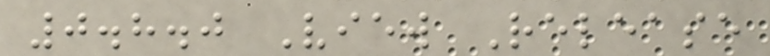0.8.0 View Release
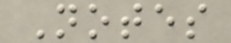Notes
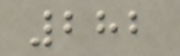282
